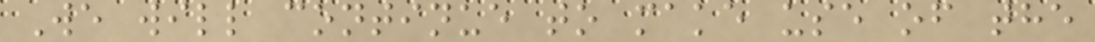We will continue to make use of the
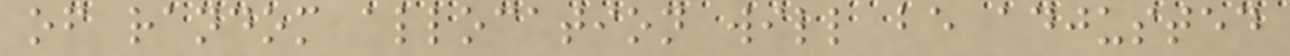of random allocation will be adjusted
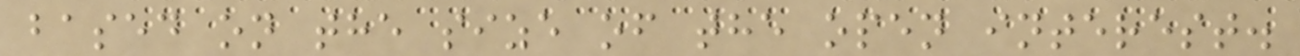based on the size of the open interest.
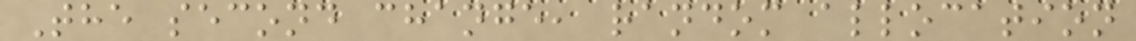The second change, random allocation
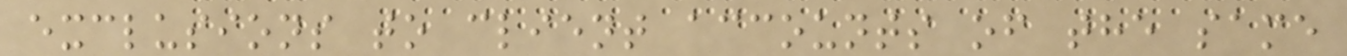exclusions to client accounts of the same
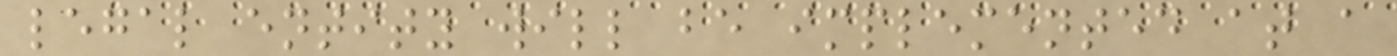legal entity will be implemented at a
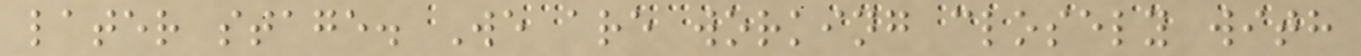later stage. We are working closely with
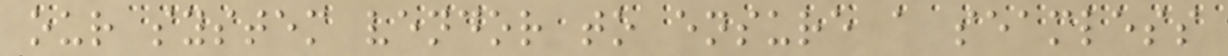our system vendor to ensure a seamless
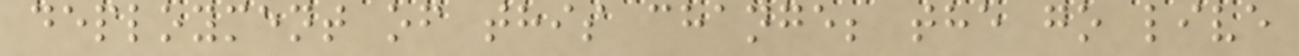deployment of this change; the go live
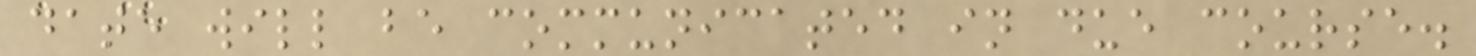date will be communicated in due course.
